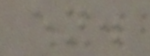en.
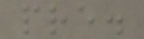pre.
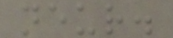neur.
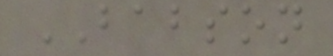BABSON
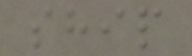ship
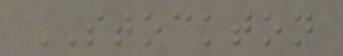STOCKTON
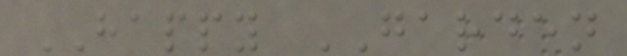HAPPY GARDEN
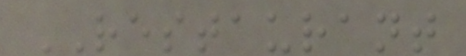RESTAURANT
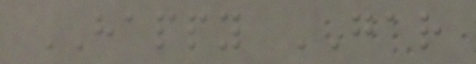HAPPY GAR
